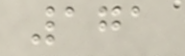171
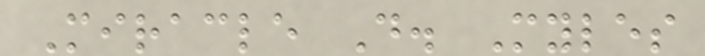Miracle D. Myles
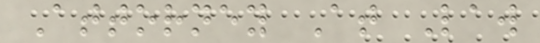Attorney At Law
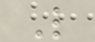L
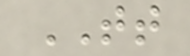TT
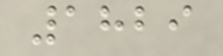1829
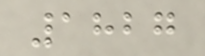1827
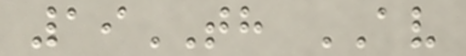19TH AV
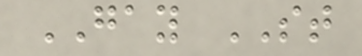GAY ST
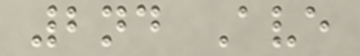2nd Ave
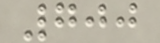700
